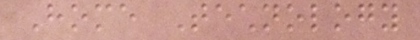Home Technology
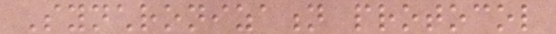Synchronization protocol
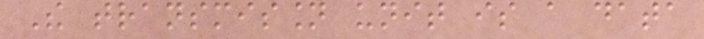The transmission unit is a data
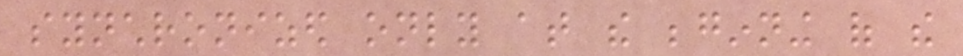synchronized only at the beginning of the
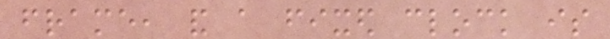frame, and a fixed clock is
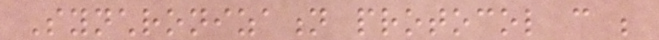Synchronization protocol can be
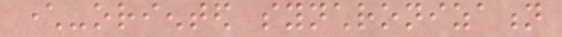character-oriented synchronization
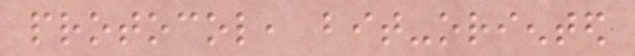protocol, bit-oriented
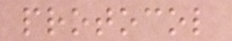protocol
